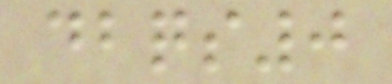dbqs0
